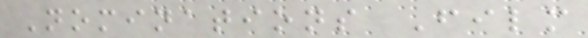Nominations Film
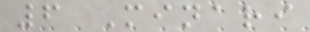6 Minari
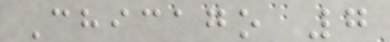Chicago 7
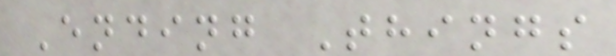Ending Things
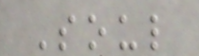Soul
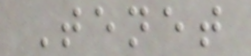Tenet
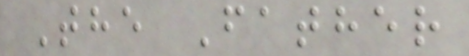The Father
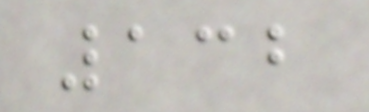132
